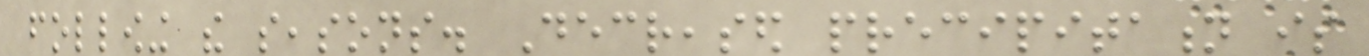following the seasons. Decreased precipitation is
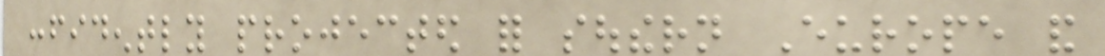confidently projected for southern Europe and
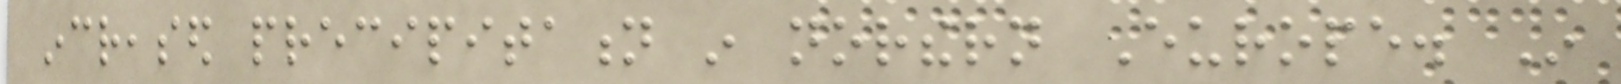increased precipitation in northern Europe. In
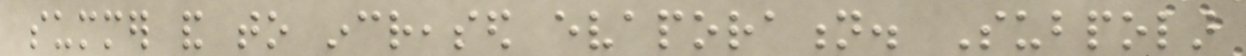summer and to increased evaporation. Subpolar
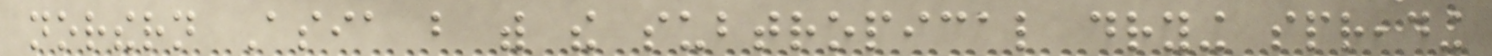northern Asia but with the subtropical drying spreading
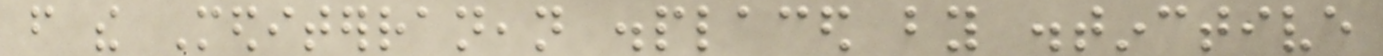from the Mediterranean displaced by distinctive
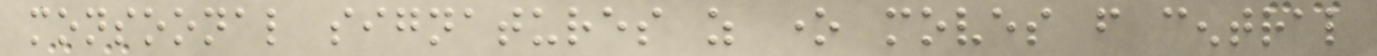monsoonal signatures as one moves from central
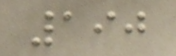190
